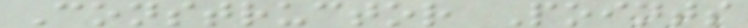Constructor Points
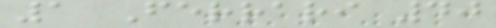1 Ferrari 40
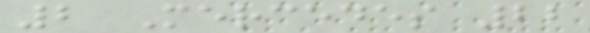2 Mercedes 22
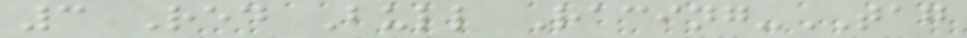3 Red Bull Racing-TAG
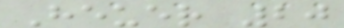Heuer 20
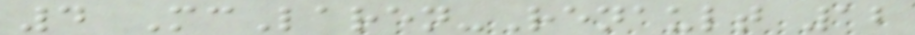4 McLaren-Renault 12
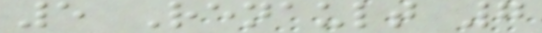5 Renault 7
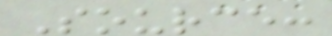Source:
